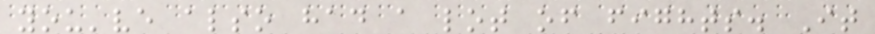you've also had a lot of fights. It
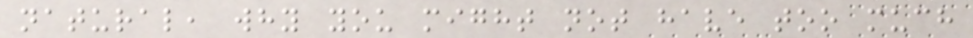natural, why you might not have too much
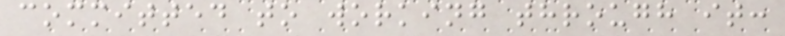committed to working through it:
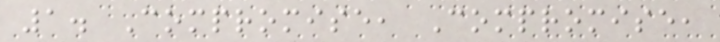1. Compromise, Compromise,
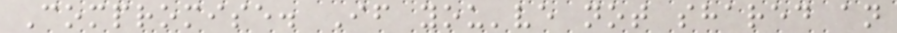Compromise. If you've not shared an
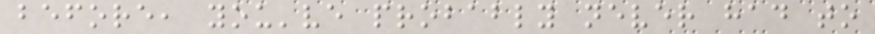before, you've probably never had to
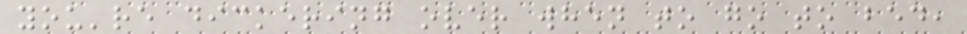you're dickering over when to go to bed,
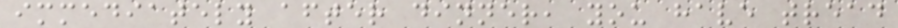immediately after dinner, you have tread
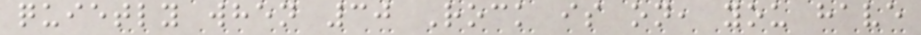quietly when 30 Rock is on, you have
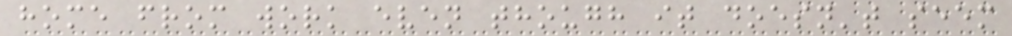home from work even though it doesn't seem
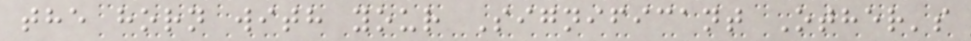the horn with your Significant Other's
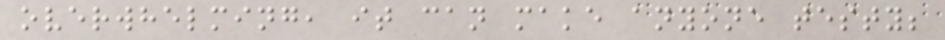overwhelming, it can make anyone testy;
